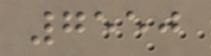7550
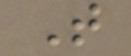T
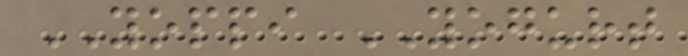YOPPI YOGURT
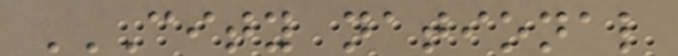CITY NATIONAL
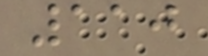110
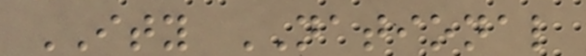ITY NATIONAL
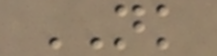NK
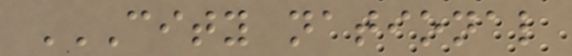CITY NATIONAL
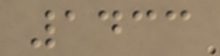1433
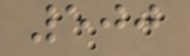500
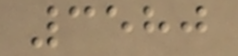3580
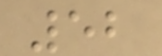52
